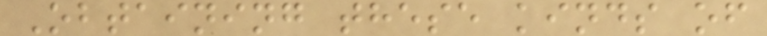Obtaining these kinds of
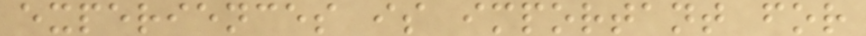experiences is important for
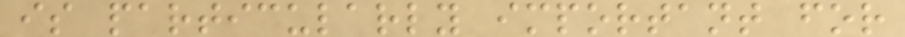is particularly important for
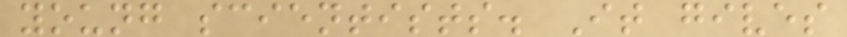young scientists. It gives
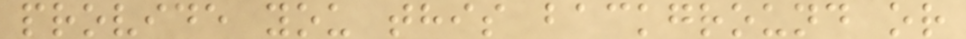provide you this background or
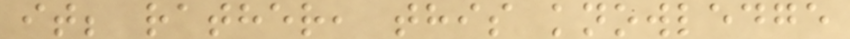it; rather, this knowledge
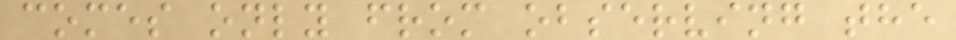comes only from observing the
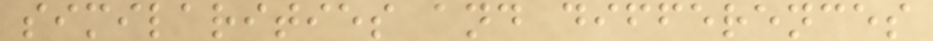similarities and differences
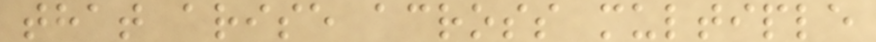that arise across multiple
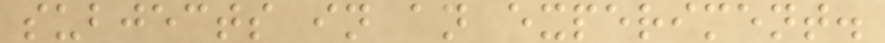subjects in an experiment.
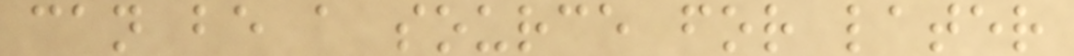can be a source for later
